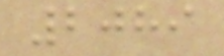2089
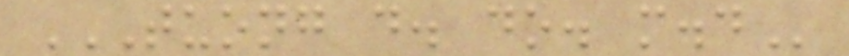TUONG D. DO. M.D
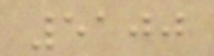5100
